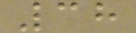38
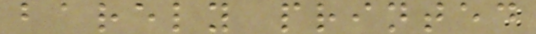barely printed
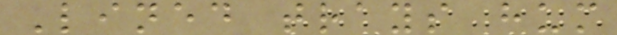Lined trays hum
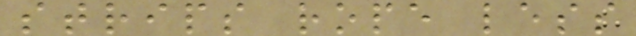strips rope less
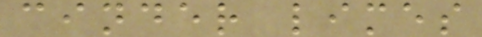cinder limes
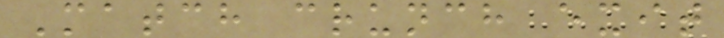Match crunch exit
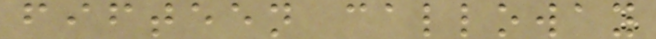fifteen calloway
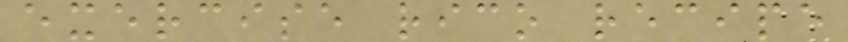exercise rico recipe
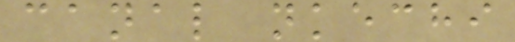canal nkechi
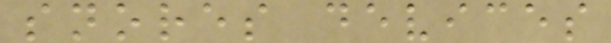snores devices
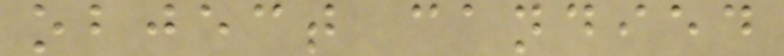object candied
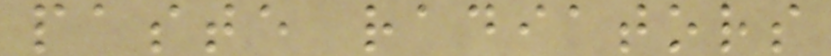paste radiators
